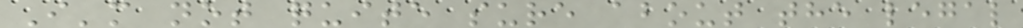I'm not quite sure about the legal
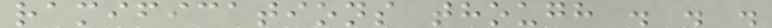ramifications though . . .
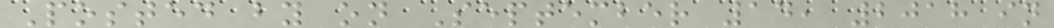Posted by on September 14, 2018 in
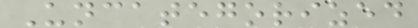Uncategorized
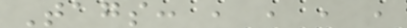Tags: , , , ,
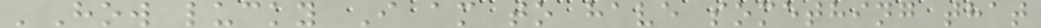'How lucky I am to have something that
